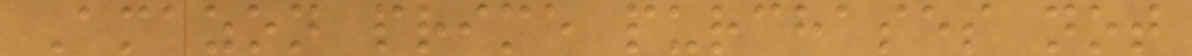Amazon prime purchases not
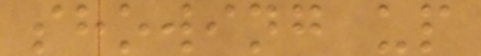showing up
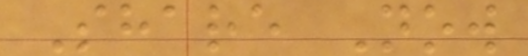Share Now
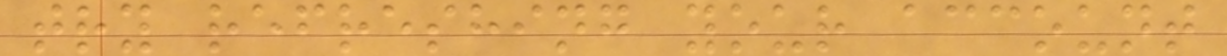try refreshing your account
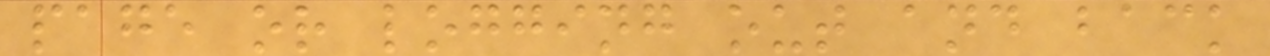page or logging out and back
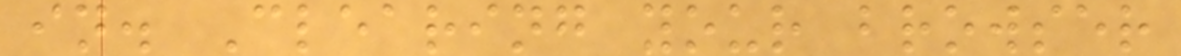in. Clearing your browser
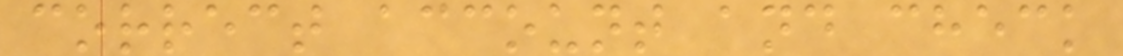correct account and check
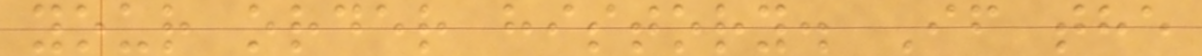your order history. If the
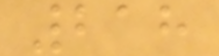218
